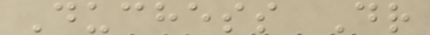Duchess Dr
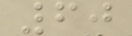60
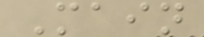Main
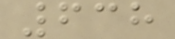638
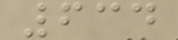634
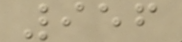956
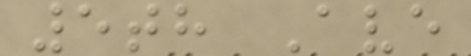5th Ave
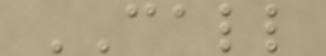CALL
